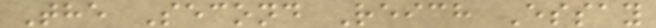The Second Reich Essay
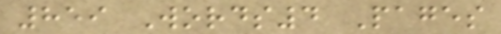859 Words4 Pages
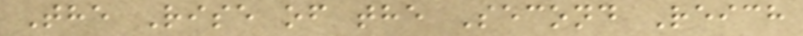The Rise of the Second Reich
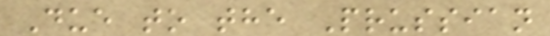Due to the Prussian
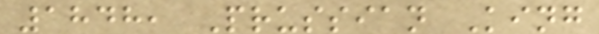1848, Prussian King
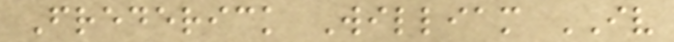Frederick William IV
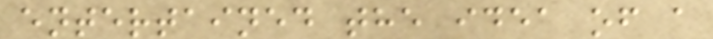entertained the idea of a
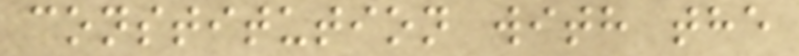constitution with the
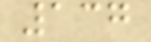137
